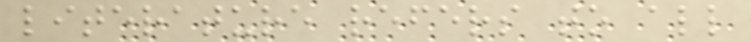literature refers to all
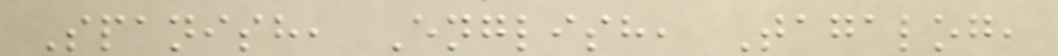Spanish, English, Tagalog,
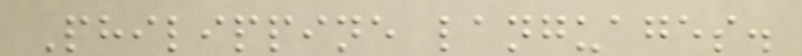Philippine languages.
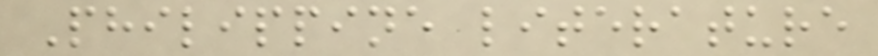Philippine literature
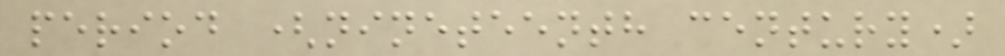period (nineteenth century)
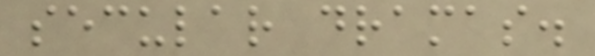secular dramas.
